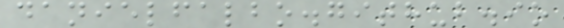danielfalbo.github.io
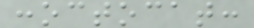:octocat:
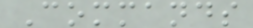Commands
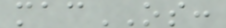macOS:
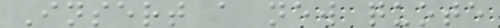Insert a new quote
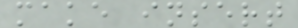make insert
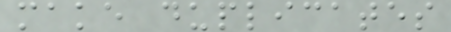make duplicates
